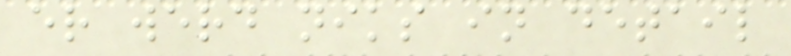er werd niks in detail
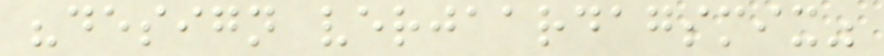"design verjaardagsmix"
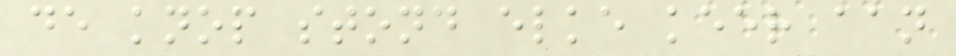de knop stond elke keer aan
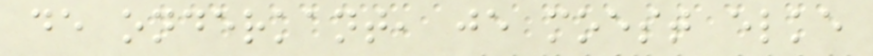de onderkant, je moest elke
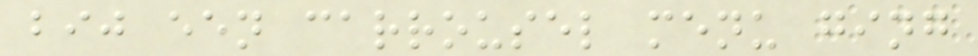bij een carrousel menu ging
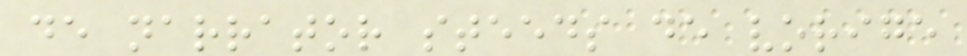de narrator steeds de vorige
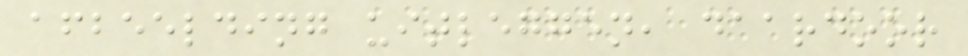afbeelding uitleggen, daardoor
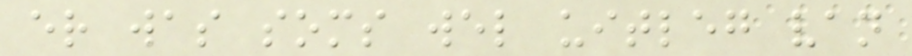er was soms wel uitleg van
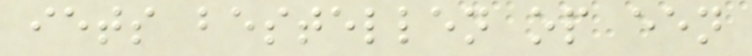iets bestellen op een
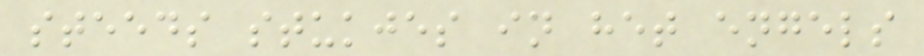steeds stukjes in het engels
